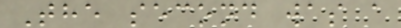The second was a
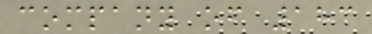company of 183
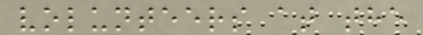volunteers at the
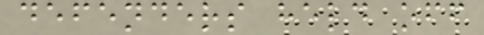defenders held off
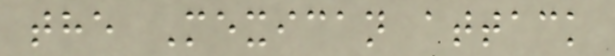the Mexican attack
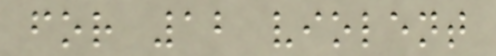for 12 violent
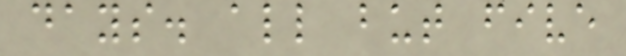days. all but five
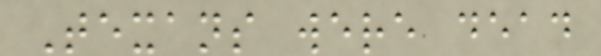Texans were dead
